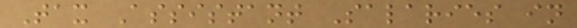Tax Assistant Salaries in
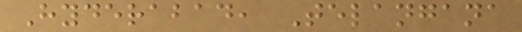Hyderabad, Telangana
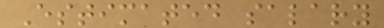Estimated salary
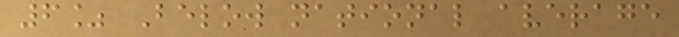6% Below national average
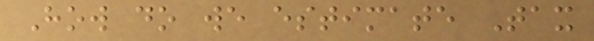How do we estimate Tax
